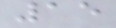15
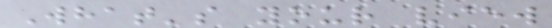What's your view
